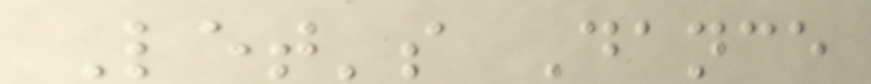Let's Dance
